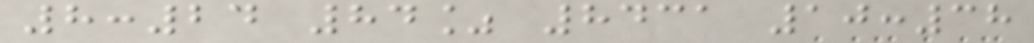8:24 84% 8431 10:38
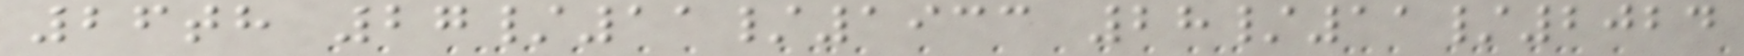26th 27/11/1933 28/11/2024
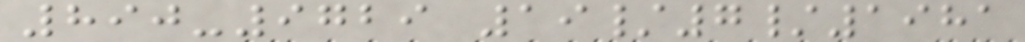890-9729 19/7/1981
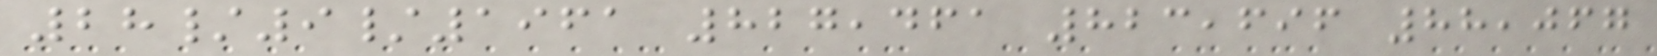28/9/1961 827,461 823,696 88,067
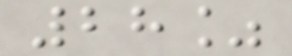28%
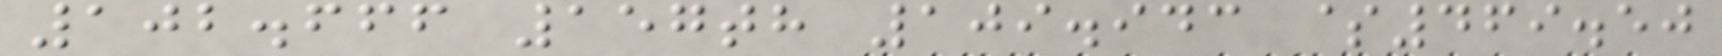102.666 157th 109.943 $469.50
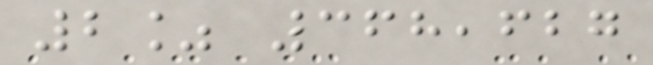2% 368,627
